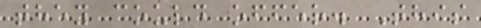they could offer. This
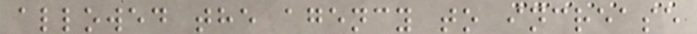allowed the agency to increase
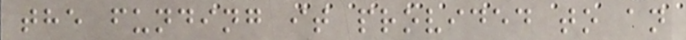the funding it provided to an
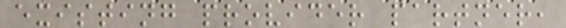existing provider partner,
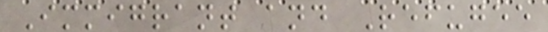Immigrant and Refugee
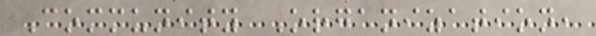Community Organization,
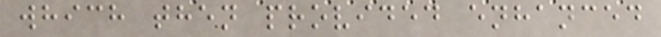which then provided enhanced
